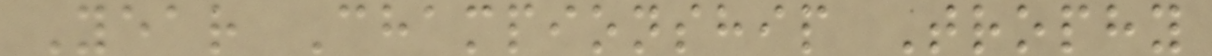Year Championship Trophy
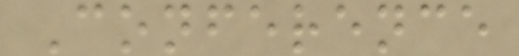Conference
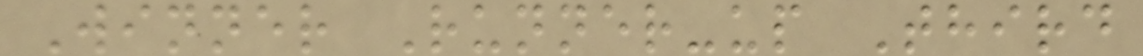Winner Runner-up Third
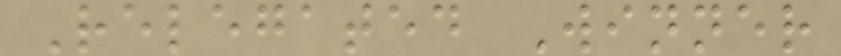Relegated Winner
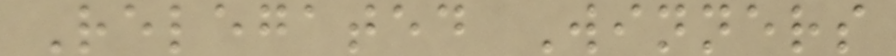Relegated Winners
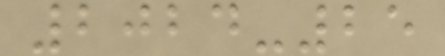2024-25
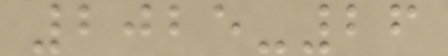2025-26
